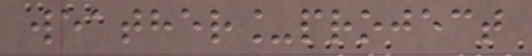weather_project
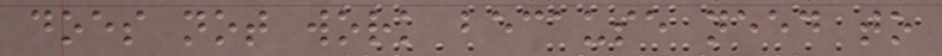does not work because need to
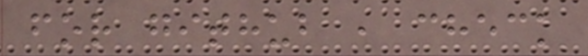for github , check
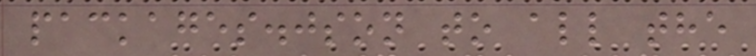packages.json to all the
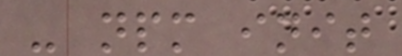- npm init
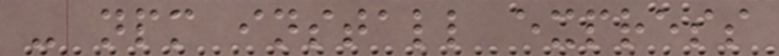- npm install express
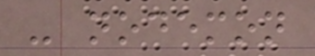- nodemon
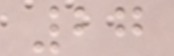27
